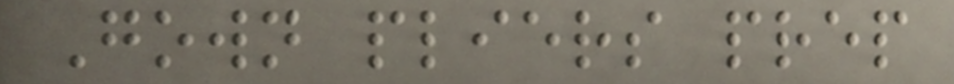Gown pliers prep
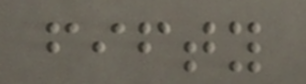fifty
